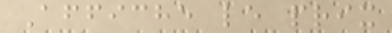Affiche le prix
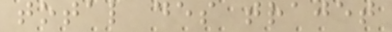total des trajet
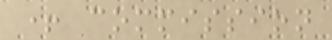+ commission
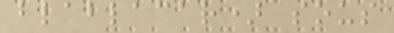blablacar) sous
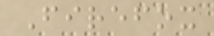Firefox
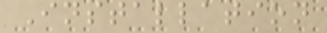Installation
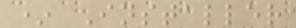* Installer
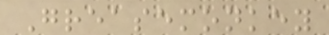Greasemonkey
